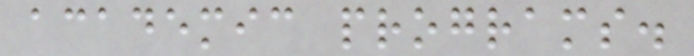academic programs.
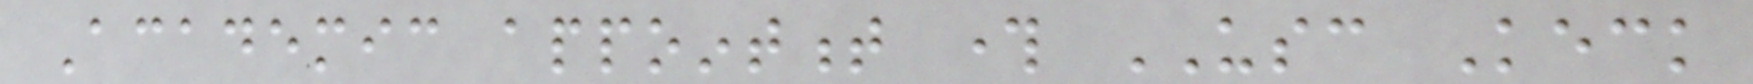Academic appointment through USC Keck
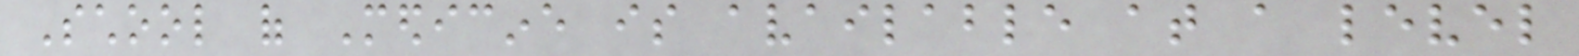School of Medicine is available at a level
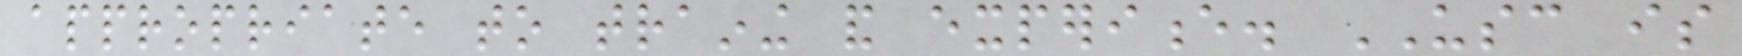appropriate to training and experience. USC is
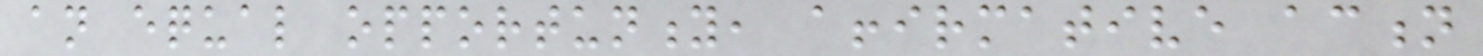an equal opportunity, affirmative action
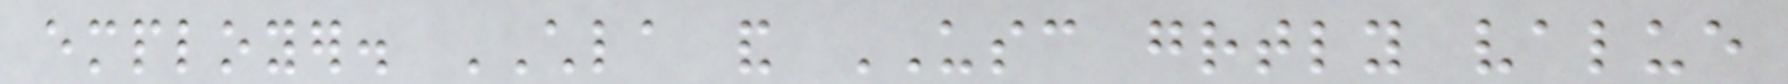employer. CHLA and USC greatly value
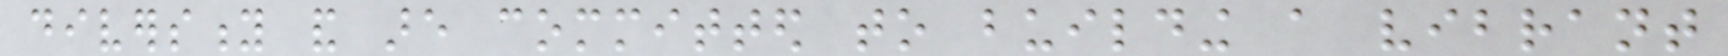diversity and are committed to building a vibrant
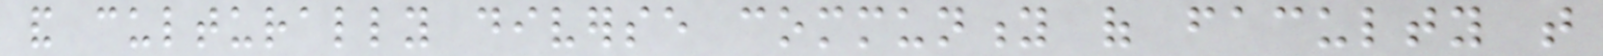and culturally diverse community of faculty that
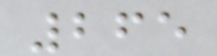265
